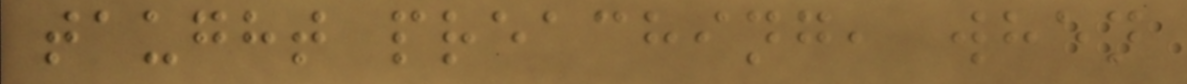taught preaching, when
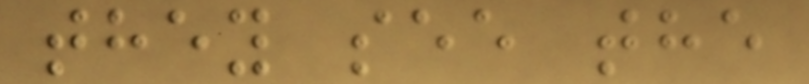they see the
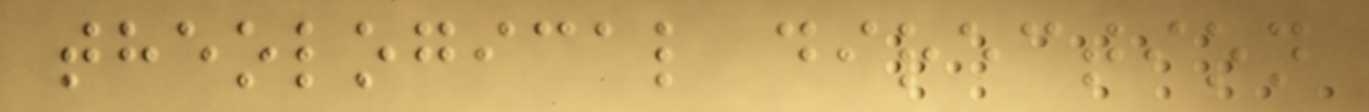theological direction
